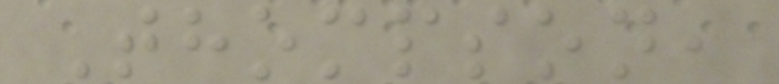Thompson,
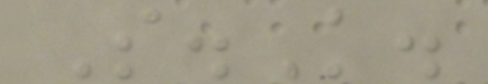S.K.
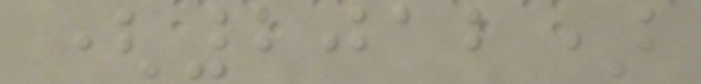(2012)
